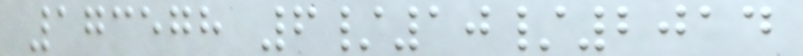173578 6/10/2014
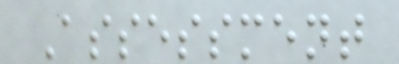Assessment
